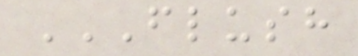FLUSH
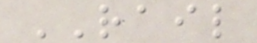RAIL
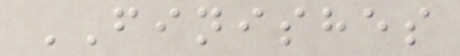FINISHES
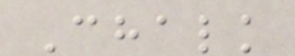Chalk
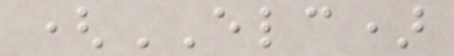(ELC)
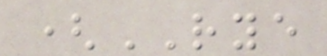(RYE
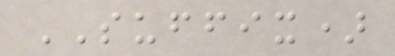SUFFIX)
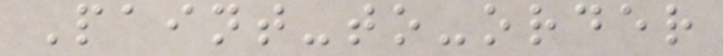Paint-to-order
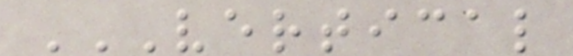VERTICAL
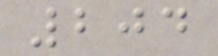204
